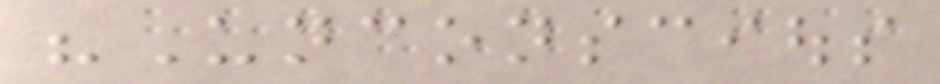"Unconscious
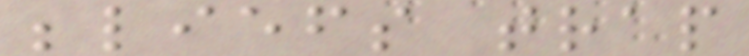beliefs trap
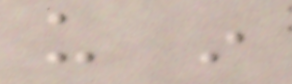us in
